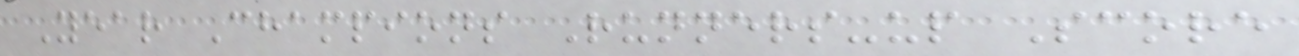Year Champions Runners-up Score
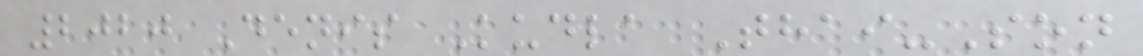2020 Denis Kudla Thai-Son
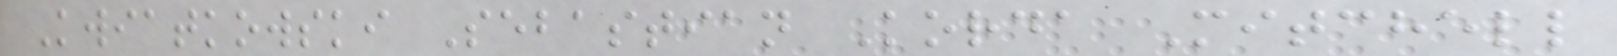Kwiatkowski Sebastian Korda Mitchell
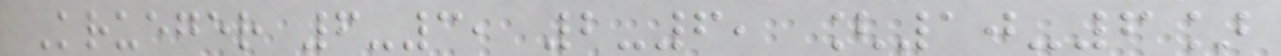Krueger 6-3, 2-6, [10-6]
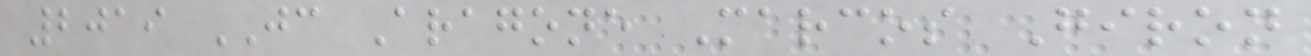2019 JC Aragone Marcos Giron
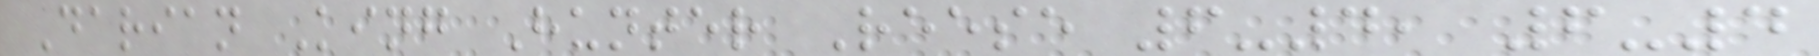Darian King Hunter Reese 6-4, 6-4
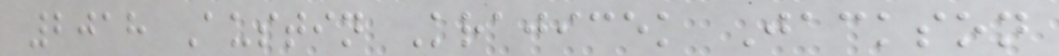2018 Austin Krajicek Jackson
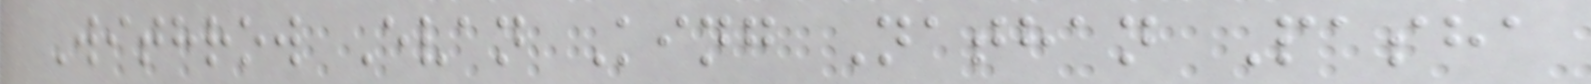Withrow Evan King Nathan Pasha
